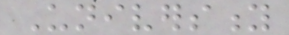University
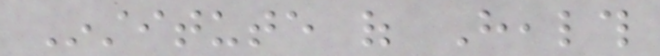Institute of Health
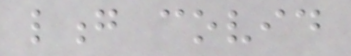long covid
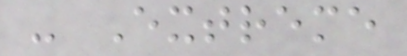- Extreme
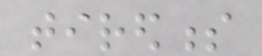tiredness
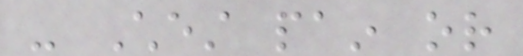- Chest pain or
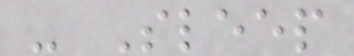- Sleep
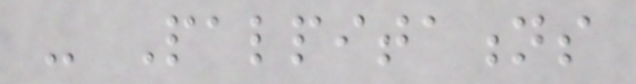- Palpitations
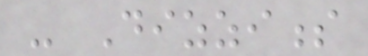- Dizziness
